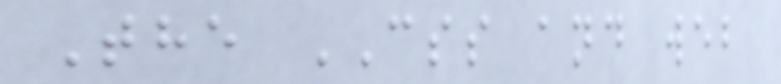The CSS and web
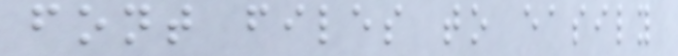font files to easily
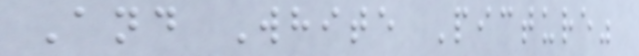And White Picture"
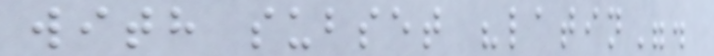with subset "latin".
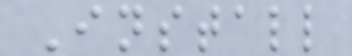Install
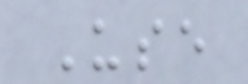Use
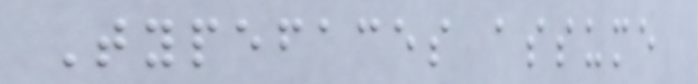Typefaces assume
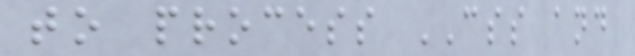to process CSS and
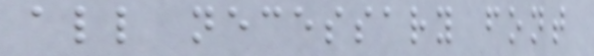all necessary font
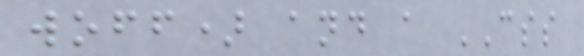woff) and a CSS
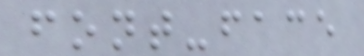font-face
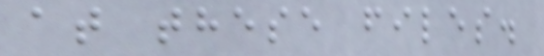at these files.
